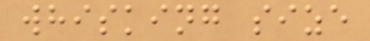whisking size
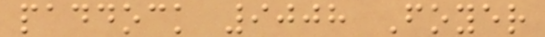paddock 9008 Foyer
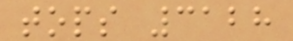tops 3128
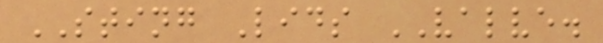STING Lids VALVE.
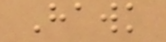Hawk
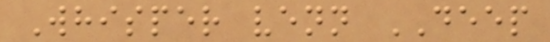Whisper venn DEEP
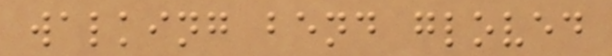walking bend gloved
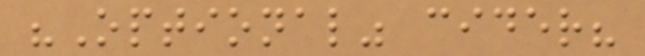"Optional" cider?
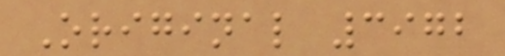Original 3972
